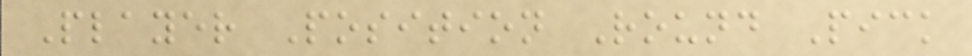Player Position Round Pick
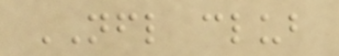NFL club
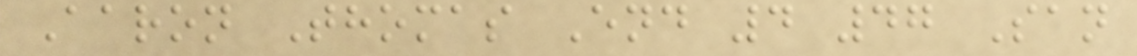Aaron Thomas End 4 47 San
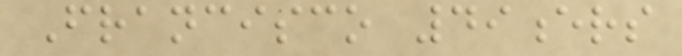Francisco 49ers
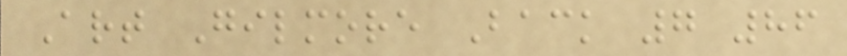Art Gilmore Back 7 86
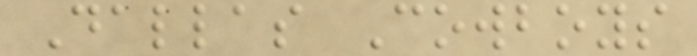Dallas Cowboys
